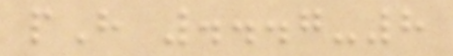pH ...7-8
